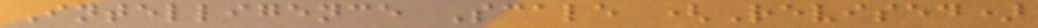Intelligence Scale (Revised)
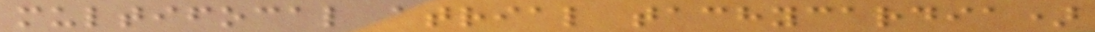multifocal atrial tachycardia)
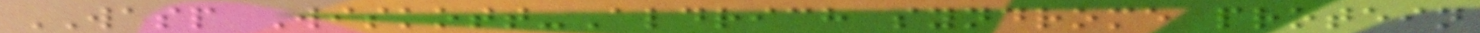WASP Wiskott-Aldrich syndrome protein
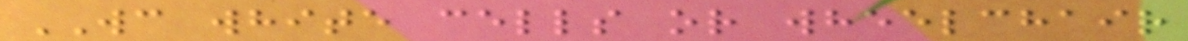WC white cells or wheelchair
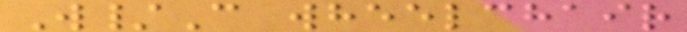W/C wheelchair
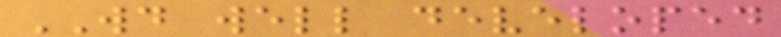WD well developed
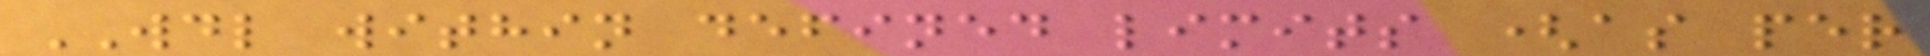WDL within defined limits (as per
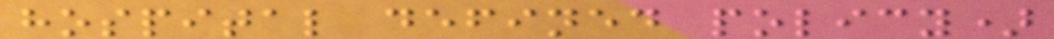hospital defined policy)
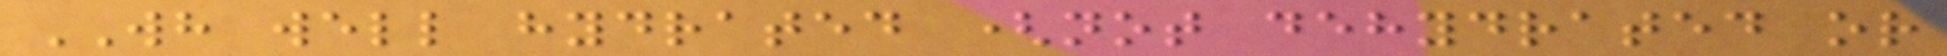WH well hydrated (not dehydrated or
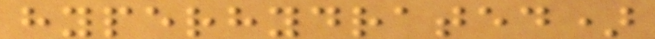hyperhydrated)
